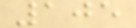105
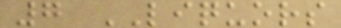7 LIQUORS
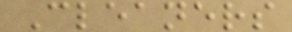Cleaners
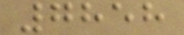7858
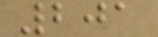201
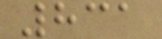831
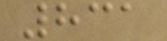831
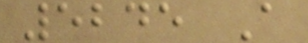5245 A
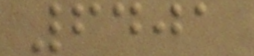6401
